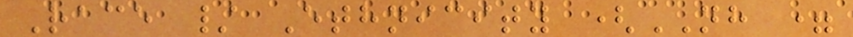Race / Ethnicity (NH =
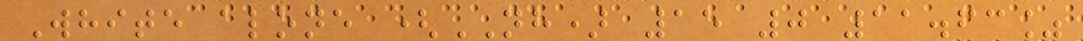White alone (NH) 15 0 11.63%
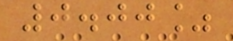0.00%
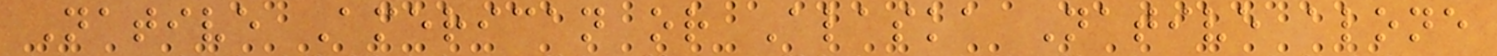Native American or Alaska Native alone
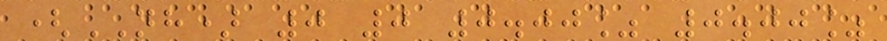(NH) 0 0 0.00% 0.00%
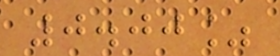0.00%
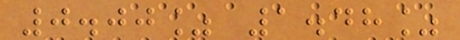0.00% 1.48%
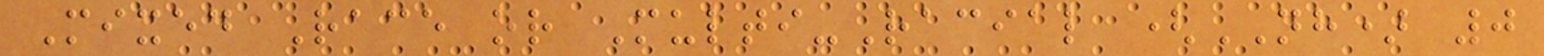Mixed Race or Multi-Racial (NH) 0
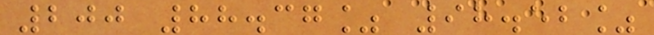200 88.37% 98.52%
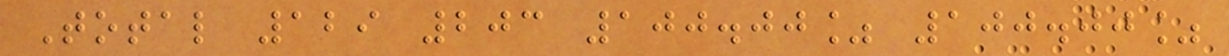Total 129 203 100.00% 100.00%
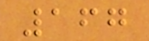167
